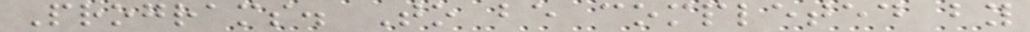Programs. To be completed by
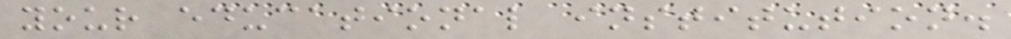your educational institution.
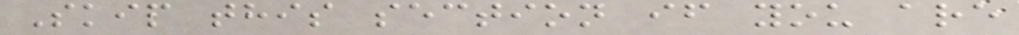Skip this section if you are
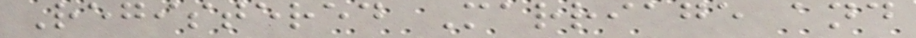Registered Marriage and
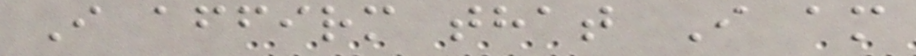I affirm that I am
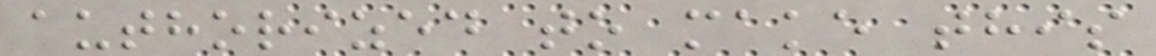authorized to make this
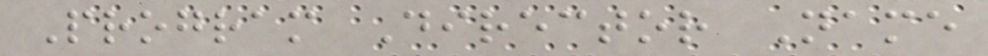Program Director Name
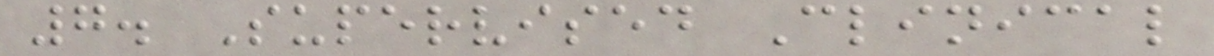7. Supervised Clinical
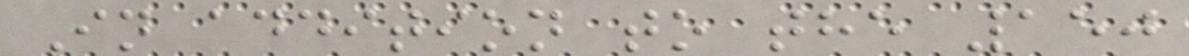In addition to the 150
